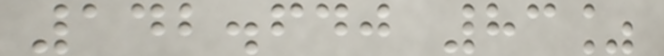142.640 83%
